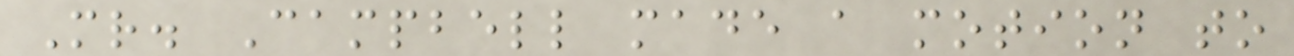Mr. Campbell made a motion to
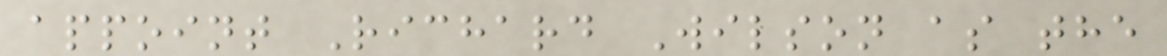appoint Richard Wilson as the
